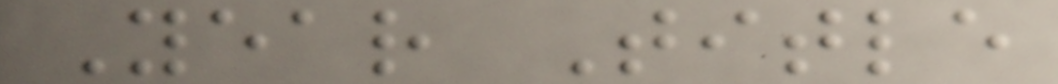Year Title
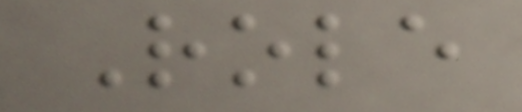Role
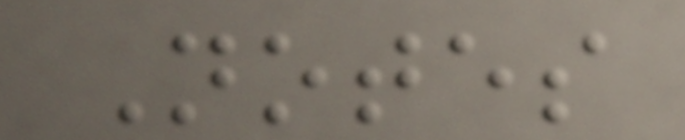Notes
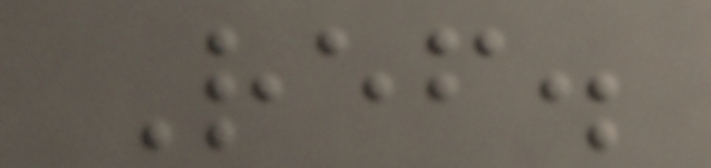Ref.
